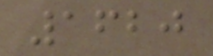1620
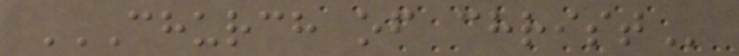CHURCH OF CHRIST
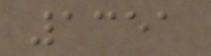1351
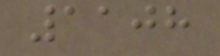1108
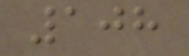108
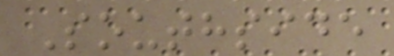Southside
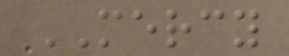MERCY
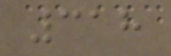318
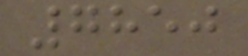7850
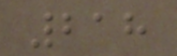218
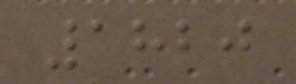1820
